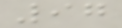97
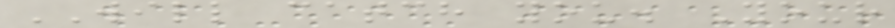WILL catch you. Your
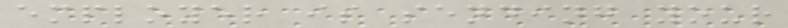employer is sending your
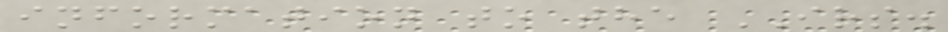information to the IRS.
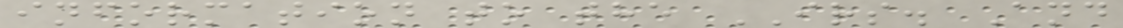information to the IRS. And
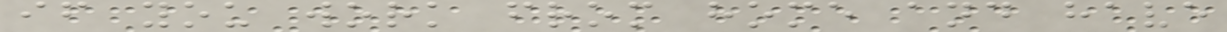if you work from home and have
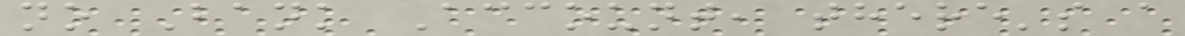no Bank Account, there's a
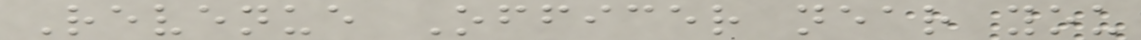Revenue Officer near you
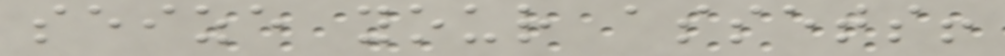seize your assets!
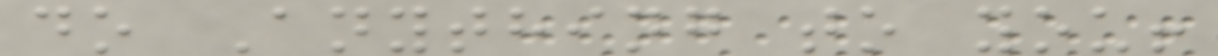do Anything to you!
